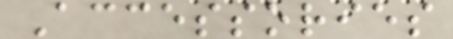Accessories
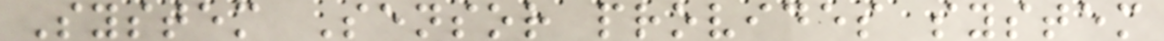System Sensor provides system
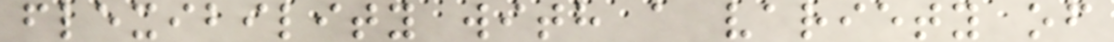flexibility with a variety of
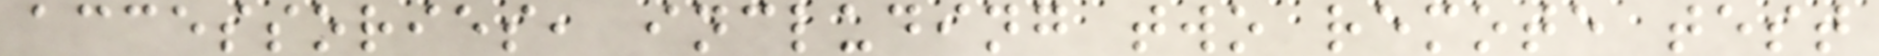accessories, including two remote test
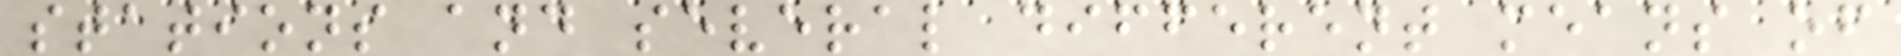stations and several different means of
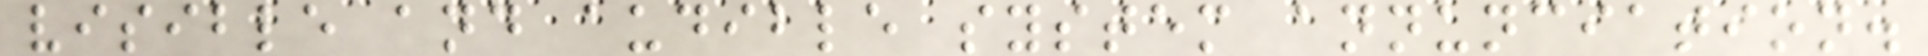visible and audible system annunciation.
